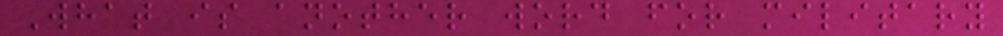What is another word for military
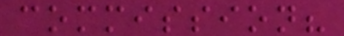commission?
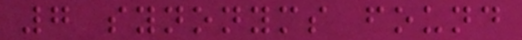7 synonyms found
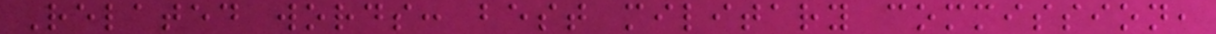Related words: best military commission,
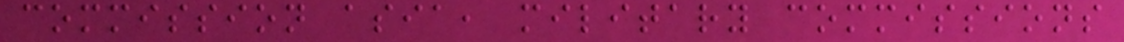commission asia, military commissions
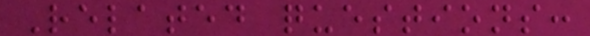Related questions:
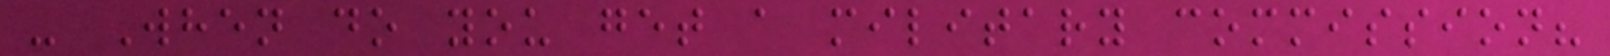- When do you get a military commission?
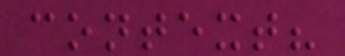context?
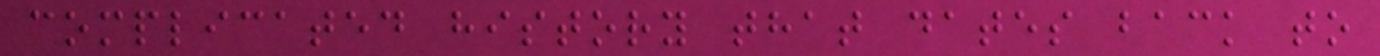complicated history that dates back to
